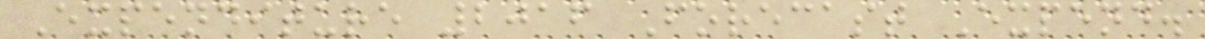Expenditure 2016 Forecast Expend.
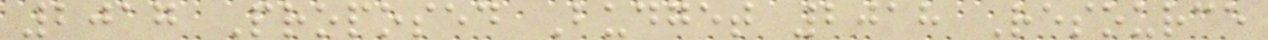2017 Proposed Budget 2018 Resource
